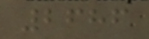2686
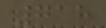718
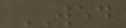WED
